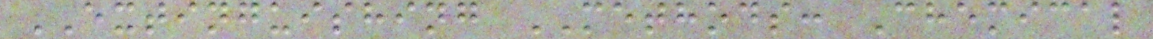EXTINGUISHING METHODS: Chemical
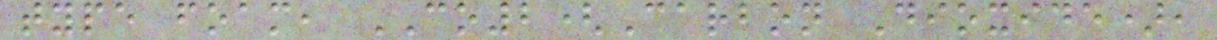type foam, CO2(Carbon Dioxide),
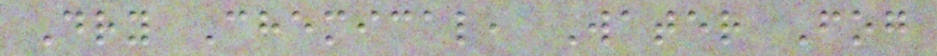Dry Chemical, Water Fog
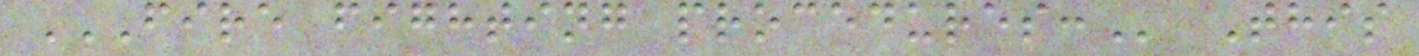FIRE FIGHTING PROCEDURES: This
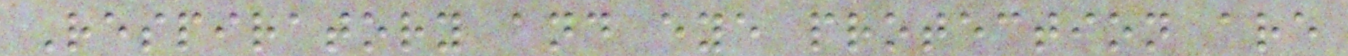Respiratory and eye protection are
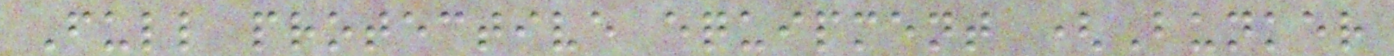Full protective equipment (Bunker
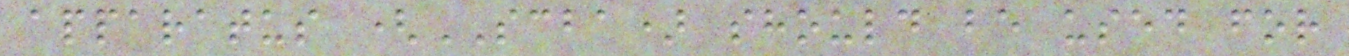apparatus (SCBA) should be used for
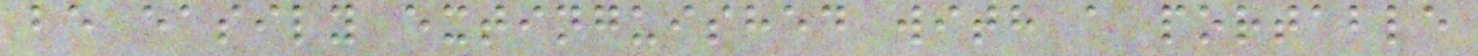be easily extinguished with a portable
